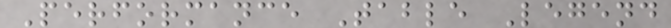Performance Table Legend
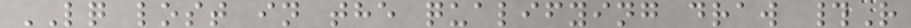LQ lost in the qualifying draw #R
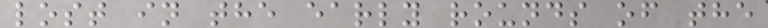lost in the early rounds of the
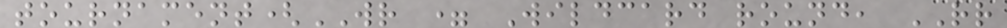tournament(WR = Wildcard round, RR
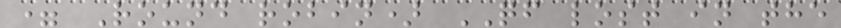= Round robin) QF lost in the
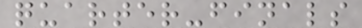quarter-finals
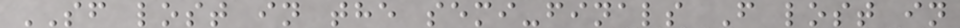SF lost in the semi-finals F lost in
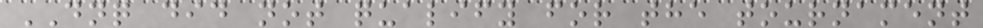DNQ did not qualify for the tournament
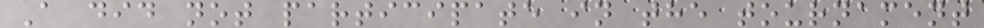A did not participate in the tournament
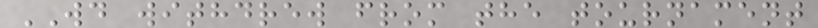WD withdrew from the tournament
